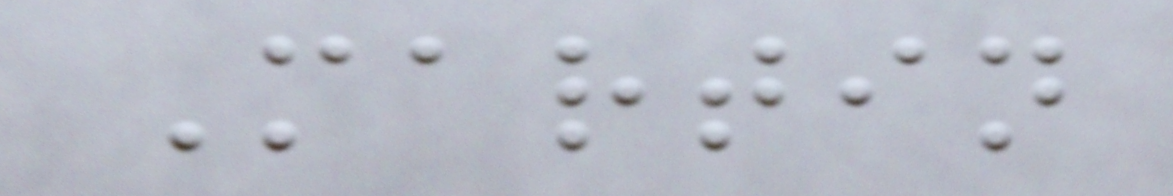Martin
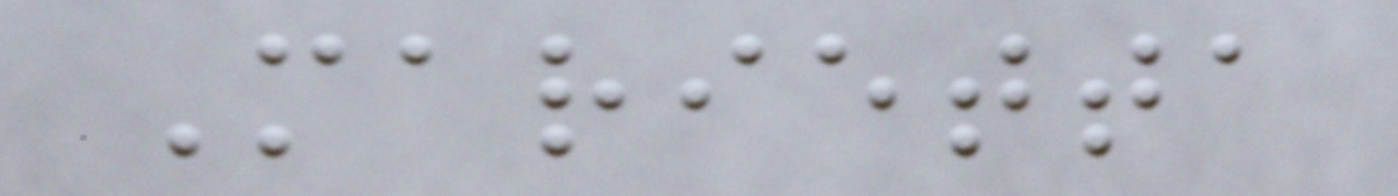Marietta
